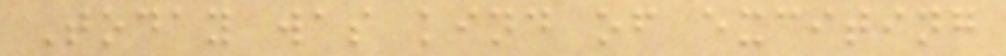Today was kind of exciting
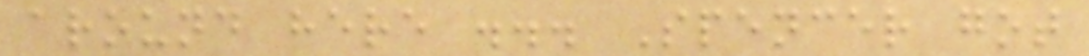around here ... Spencer got
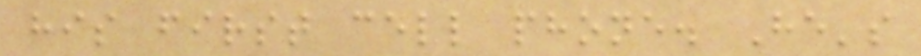his first cell phone. He's
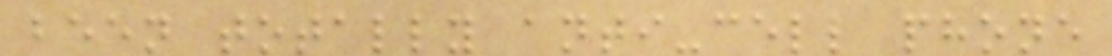been totally anti-cell phone
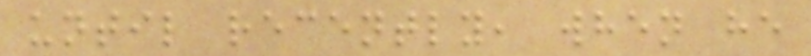until recently, when he
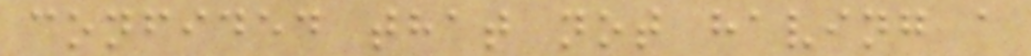confided that not having a
